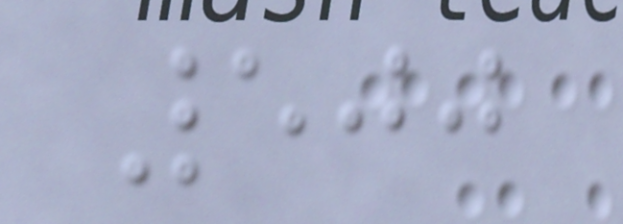500
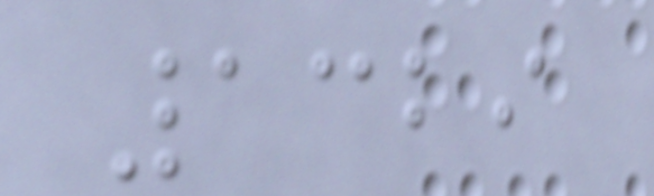1329
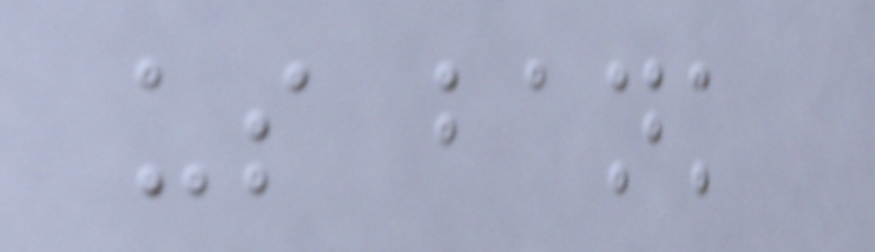us bank
